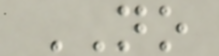NO
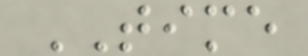TIME
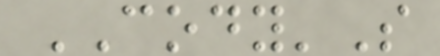CODY'S
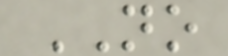NO
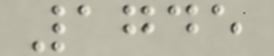1745
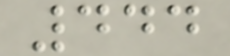444
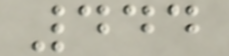444
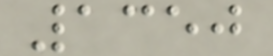1350
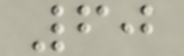60
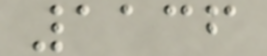1136
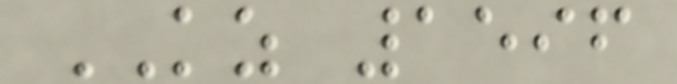KZ 1596
